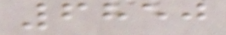6850
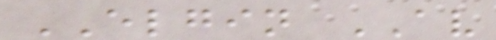ELGIN AV
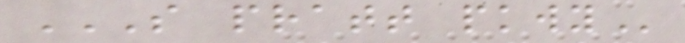S PRATT PKWY
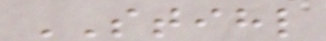STIHL
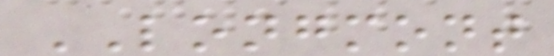LONGMONT
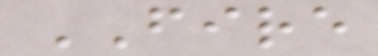FIRE
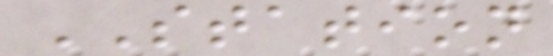STATION
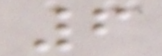6
